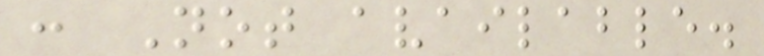: Not available.
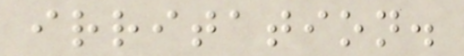irritation.
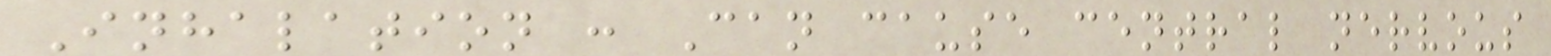Inhalation : Can cause central nervous
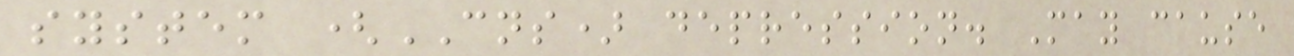system (CNS) depression. May cause
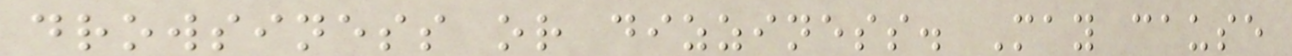drowsiness or dizziness. May cause
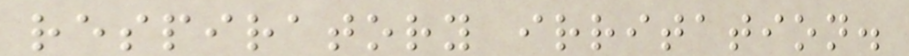respiratory irritation.
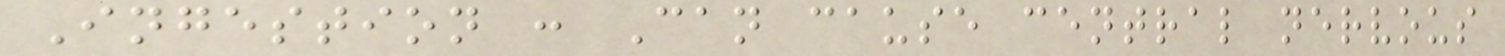Ingestion : Can cause central nervous
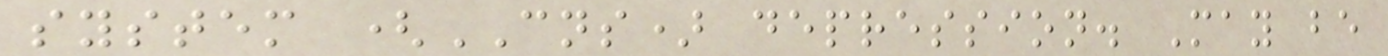system (CNS) depression. May be
